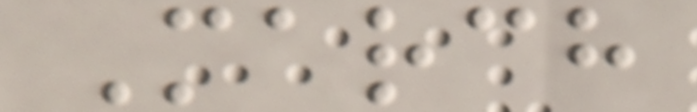March
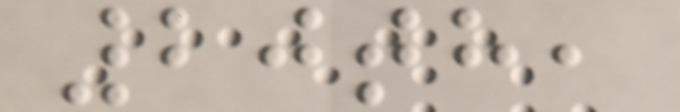20th,
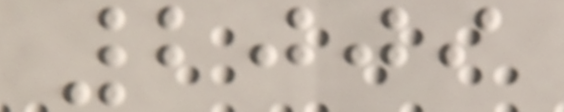2009
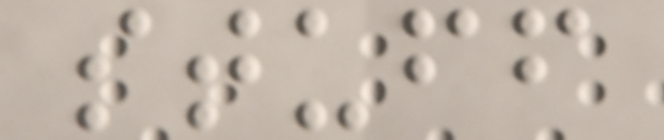stuff
